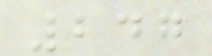247
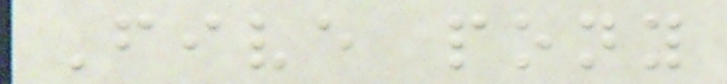Five pony
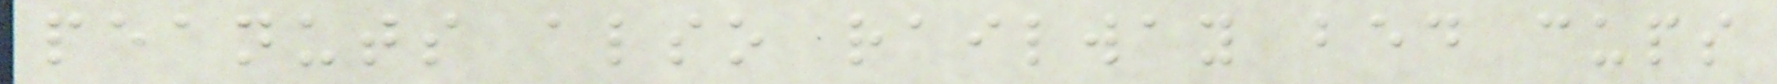peanuts also railway bed cups
